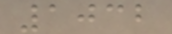1032
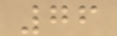76
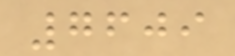7609
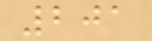201
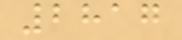2817
